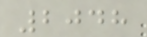2048
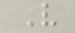V
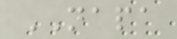NAPA
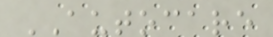AUTOCARE
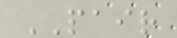PAIR
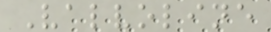Valvoline
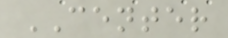CENTER
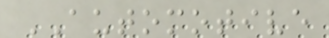AUTOMOTIVE
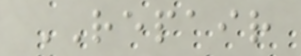REPAIR
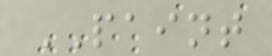PAINT
